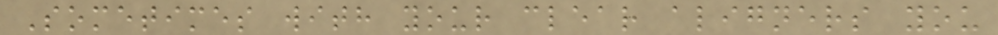Sometimes with your clear aligners you
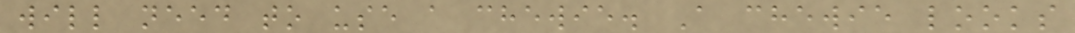will need to use a chewie. A chewie looks
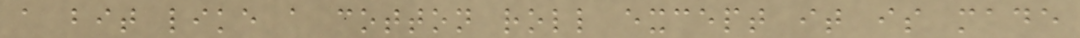a bit like a cotton roll except it is made
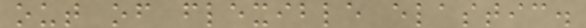out of flexible elastic.
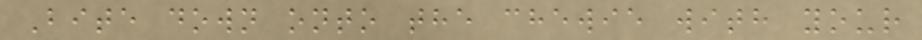Bite down onto the chewie with your
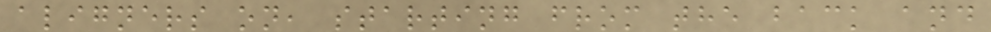aligners on, starting from the back and
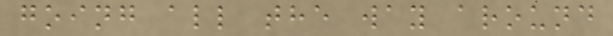going all the way around
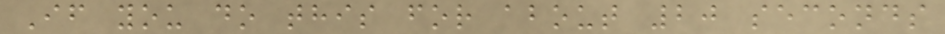If you do this for about 20 seconds
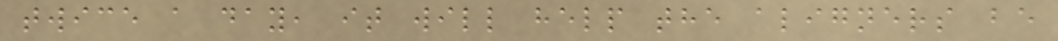twice a day, it will help the aligners be
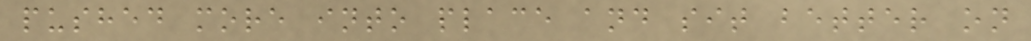pushed more into place and sit better on
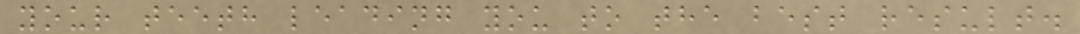your teeth leading you to the best result.
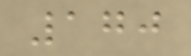170
